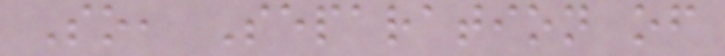So, Separation of
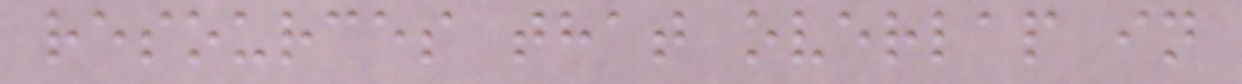resources that overlap in
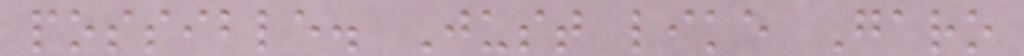possible. Just like Garo
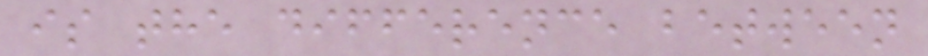is the difference between
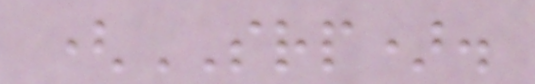(SRP).
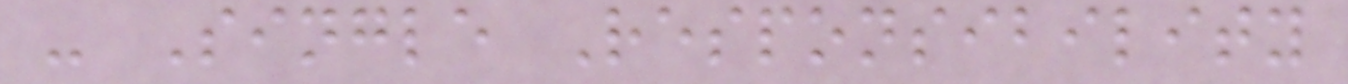- Single Responsibility
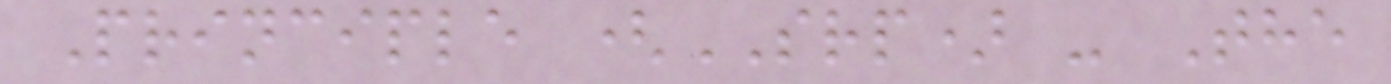Principle (SRP) - The
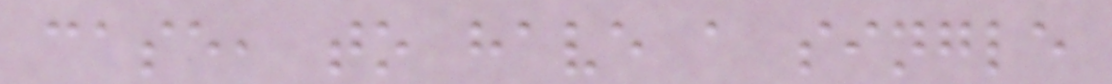case, to have a single
